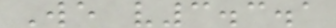We v3.3.1
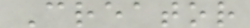Creator
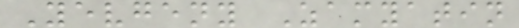Yevgeny Zamyatin
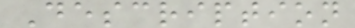Description
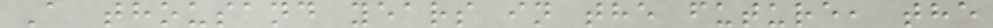A thousand years in the future, the
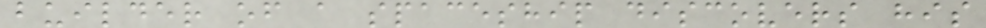builder of a spaceship discovers his
